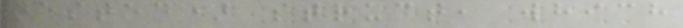nested) struct, which
